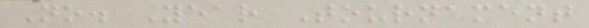No. Year Tournament
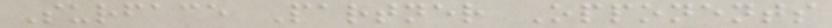Surface Partner Opponents
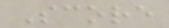Score
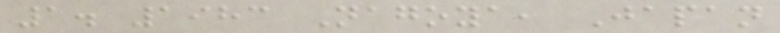1. 1983 Nagoya, Japan
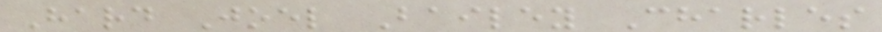Hard Joel Bailey Charles
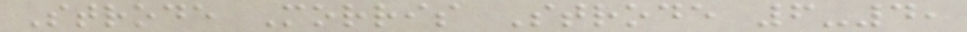Strode Morris Strode 6-4,
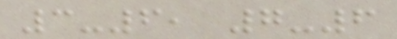3-6, 7-6
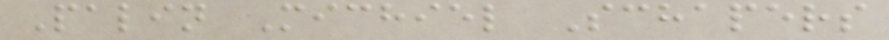Palin Michiel Schapers
